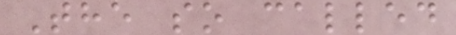The so called
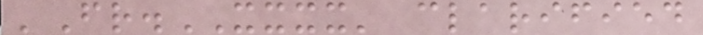'Fr.XXXX' clarified
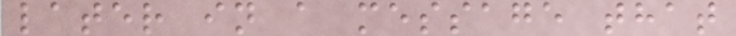later in a message that
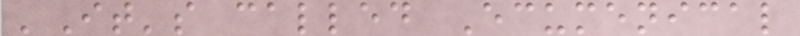'It's called Ecumenical
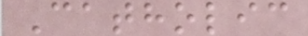Catholic
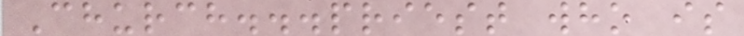Church...priest who is
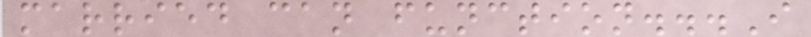married can function...I
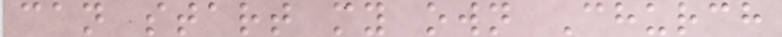can start my own Church
